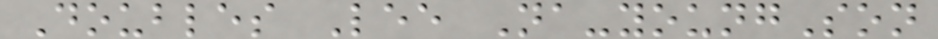Doubles Lee Na-youngSon
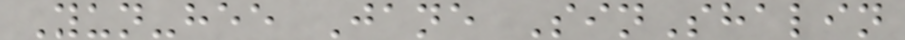Yun-hee Jane SinShalin
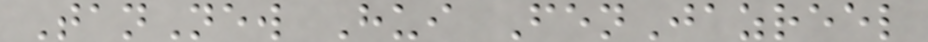TanNew Hui FenJazreel
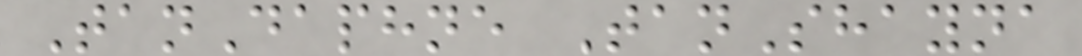TanDaphne TanShayna
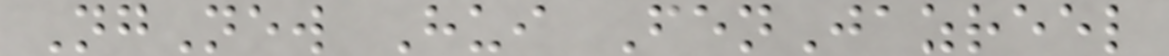NgNew Hui FenJazreel
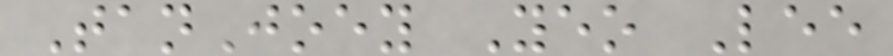TanJoey Yeo Lee
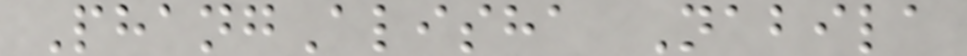PhangAlisha Nabila
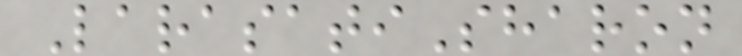LarasatiSharon
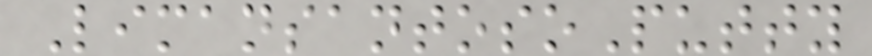LimansantosoPutty
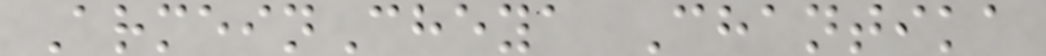ArmeinCheya Chantika
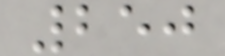250
